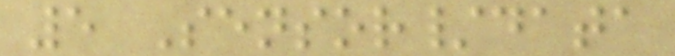5 Sensor/data
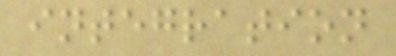integration
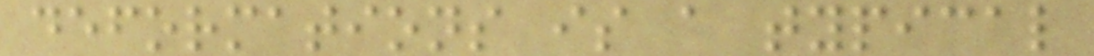deformations is a typical
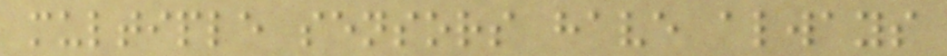multiple sensors have always
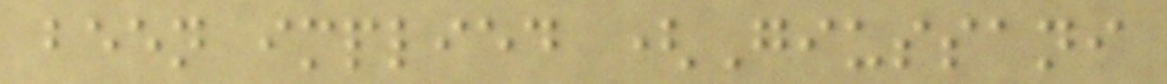been implied (Giussani
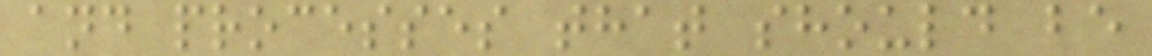and processes that should be
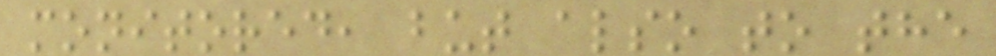monitored, but also to the
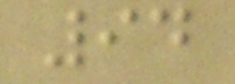94
